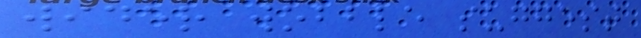wider wobble suggest
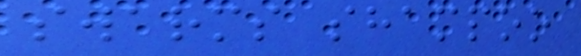swarms shampoo
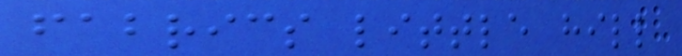fabrics little hill
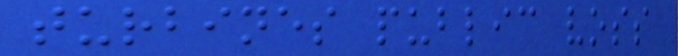turbines public voss
